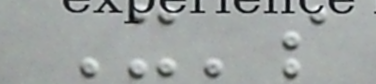It's
